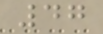47
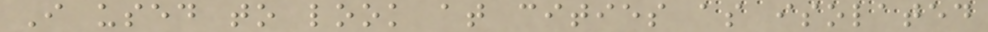I used to look at cities as isolated
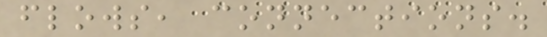flows, connections.
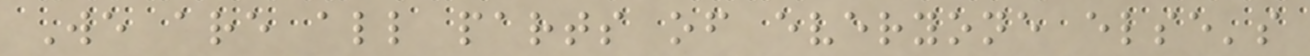We are all parts of everyone else's
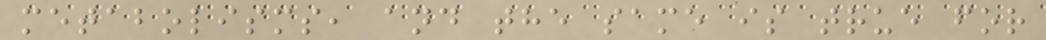metabolisms, and the same is true for
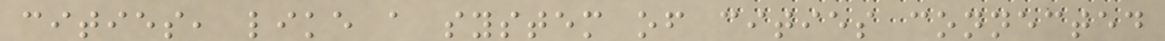cities, like a system of cities connected
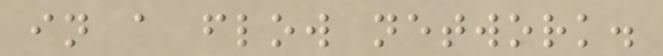in a flow network.
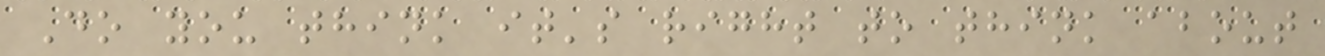Do you think it's right to think about
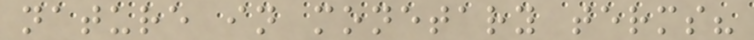nature in monetary terms?
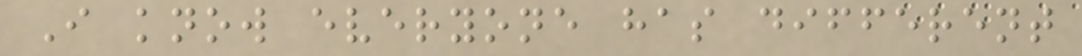I know everyone has different
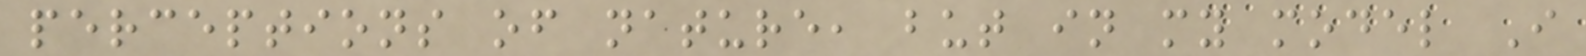perceptions of nature, but in my model I
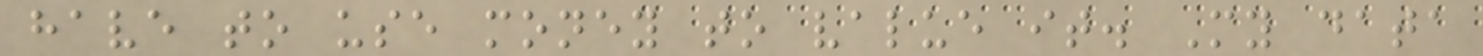have to use money to value it. My data
